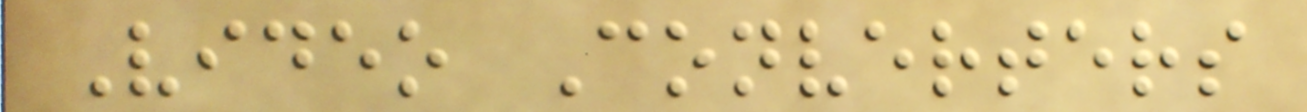Video Converters
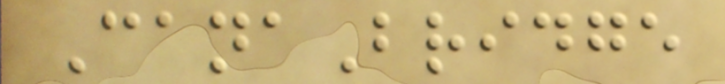CanaBridge
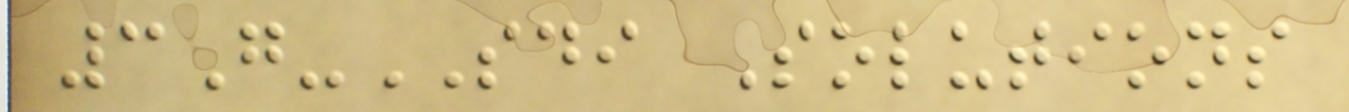3G-SDI Solutions
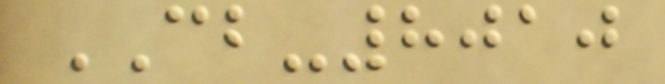CB-8010
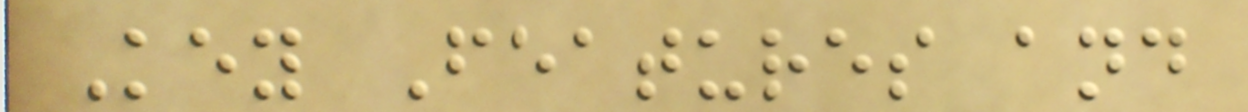Key Features and
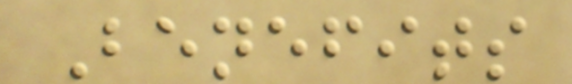Benefits
